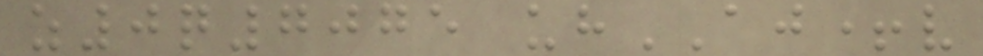z0q7075 uhAJ+v
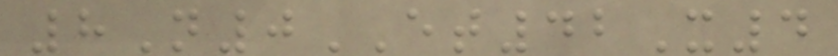8N0ET42X4
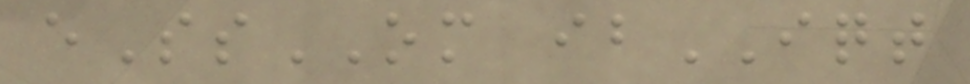eSsOM ibIQT
